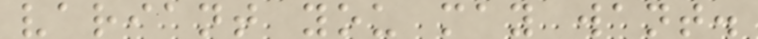variant you may want.
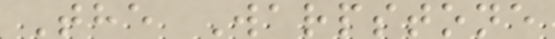The Warpstone
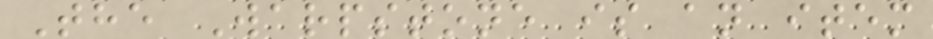The Warpstone is an item
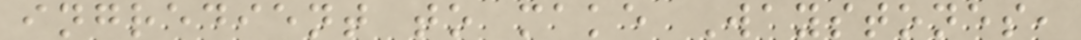ingredient to make Waystones,
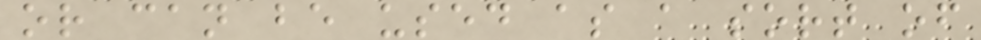or can be used as a sort of
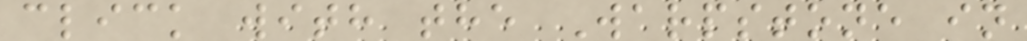click with the Warpstone in
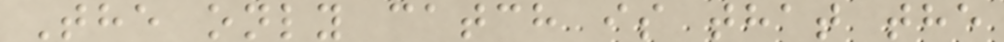The only catch is that the
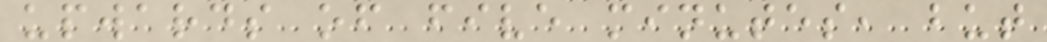upwards of five minutes, but
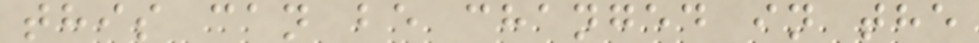this can be changed in the
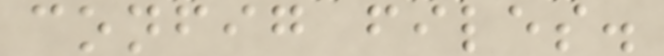config files.
